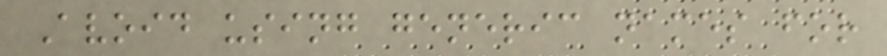Avoid using generic names for
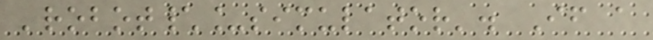'robot\_simulator'. If a
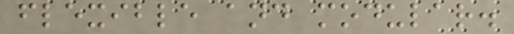flexible and modular.
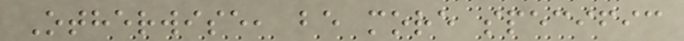Otherwise, be more specific
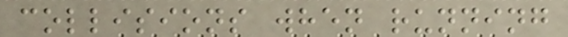collisions when running
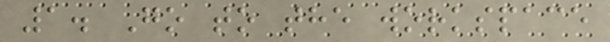1. Go to the workspace
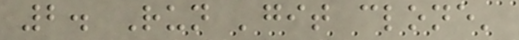2. Run 'git clone'
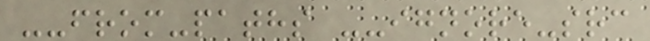--from-paths --ignore-src
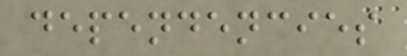dependencies
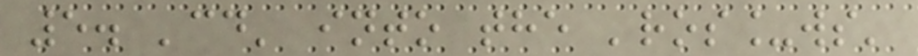5. 'cd' into the 'ros_ws'
